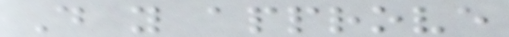Do you approve
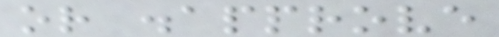or disapprove
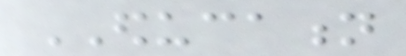EDUCATION
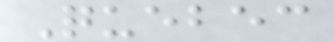Quebec
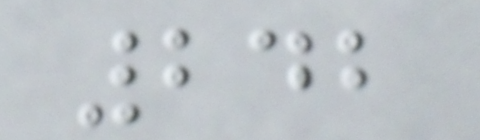242
